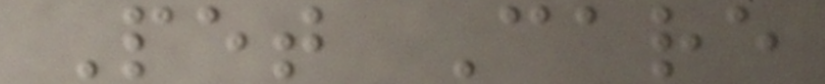Pet Care
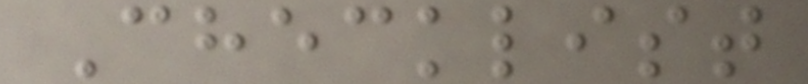Checklist
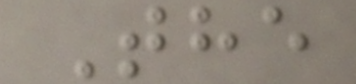The
